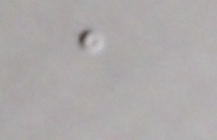a
